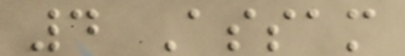4 Assam
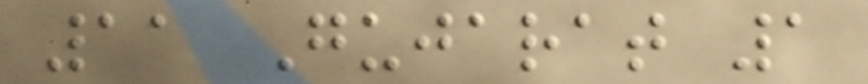11 Gujarat 1
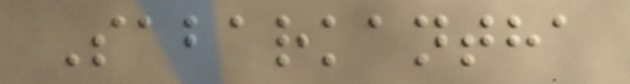Sabarkantha
